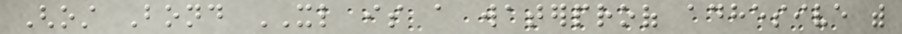Ghost Bond XL is a waterproof adhesive with
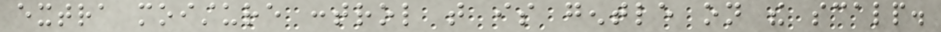extra moisture control that is gentle on the scalp.
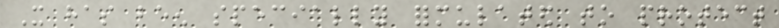It has been specially formulated to protect
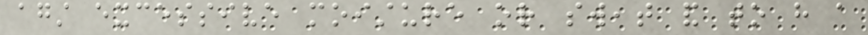against excessive moisture or sweat and to have a
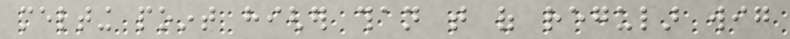melting point higher than that of regular wig
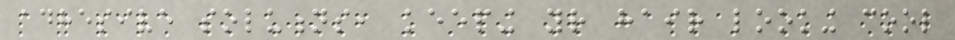adhesive solutions, keeping your hair looking cool
